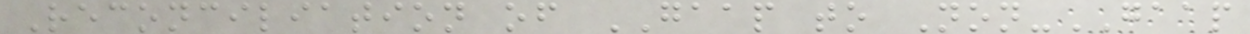Reconciliation of GAAP to Non-GAAP
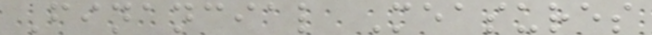Financial Measures
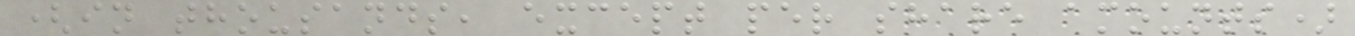(in thousands, except per share amounts)
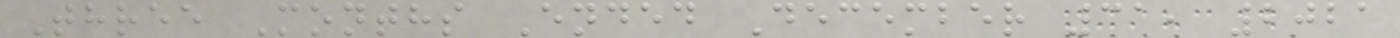Three Months Ended December 31, 2021
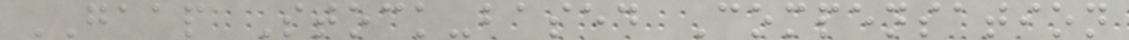GAAP Stock-based Compensation
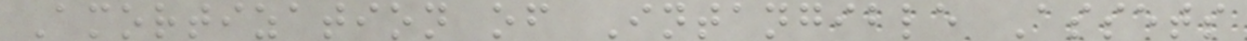Amortization of Intangible Assets
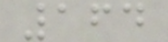164
